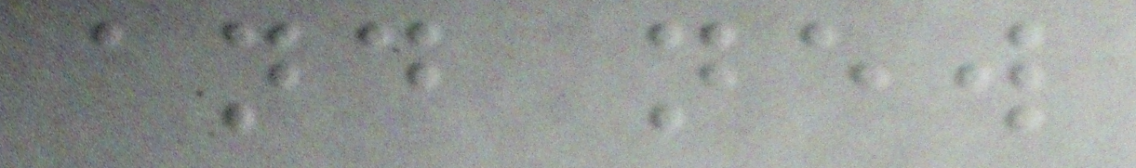and new
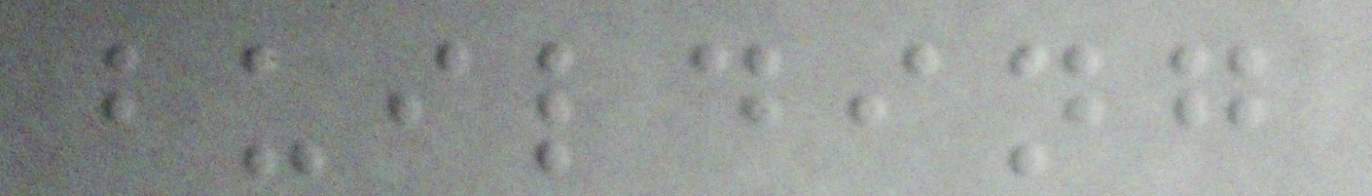building
